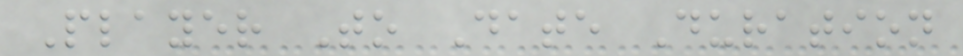Player To Date Duration
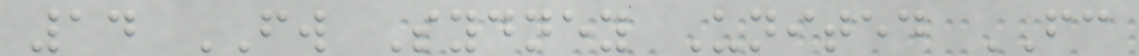14 FW Sydney United FC
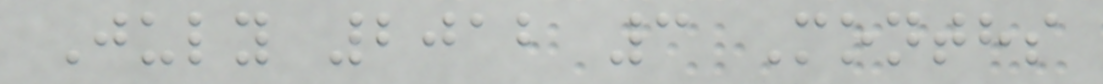July 2012 3 Months
